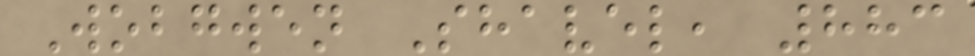Wobgwen Shavel, 883
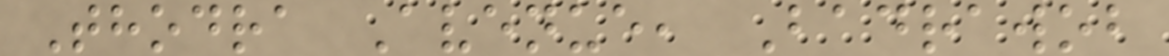Thodra Avenue, Badrawob
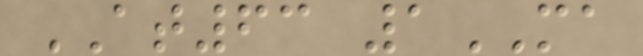AT63 1MA
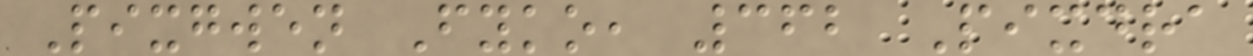Pixgwen Fyko, 362 Pixdra
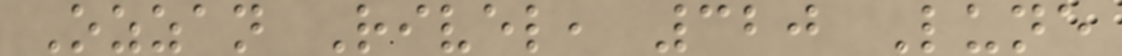Ozzan Rivel, 320 Lune
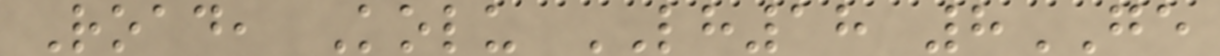Road, Kolu LH18 8GE
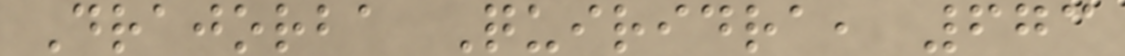Drajorba Quiridra, 673
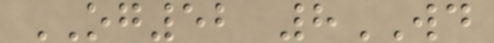OG52 8WD
